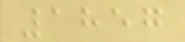1857
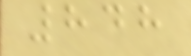848
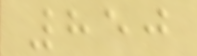850
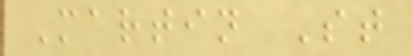Martin St
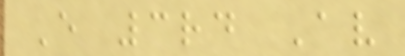E 3rd Av
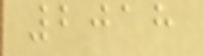2018
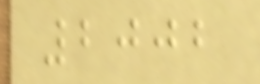2002
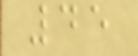45
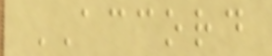ACCORD
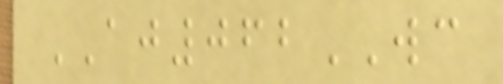AJ062WC
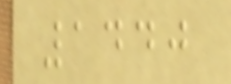1440
